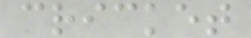cricket
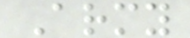Army
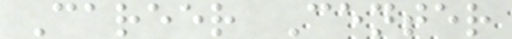Career Center
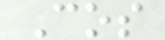Cos
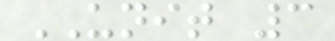UNIT 3
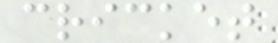cricket
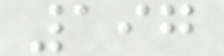197
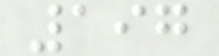197
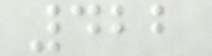422
